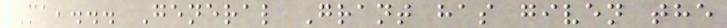Ma,... General Grant has given the
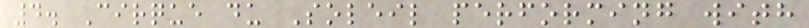4. Cirque du Soleil performing with
